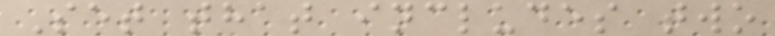Set that includes two
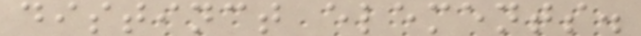distinct elements.
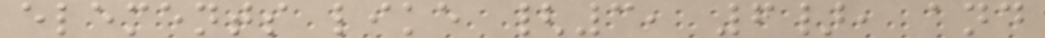elements like {3, 6}, and
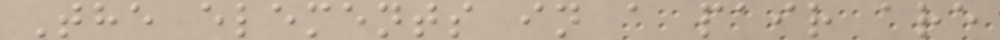The elements in a pair are
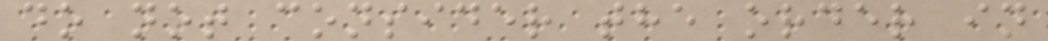do not consider the order in
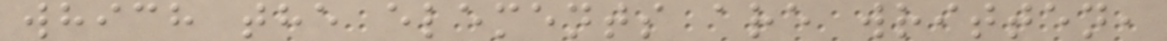which the elements are written,
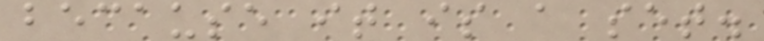because it is a set.
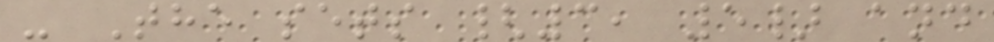- The sets {3, 5} and
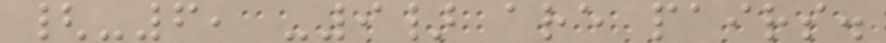{-6, -9} are pairs.
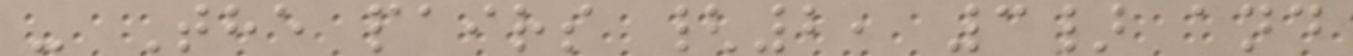- The pairs {2, 3} and
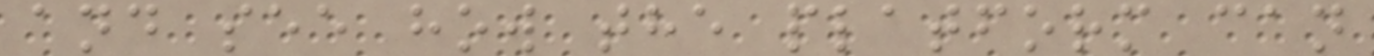and see how the platform can
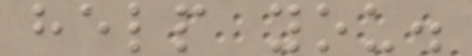help you.
